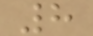8
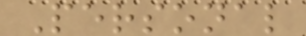Personal
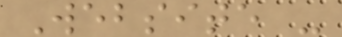Website -
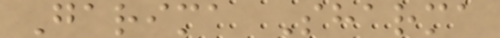Garima Sharma
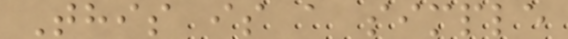This is a simple
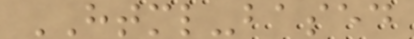HTML-based
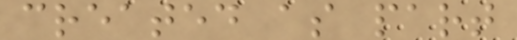created as part
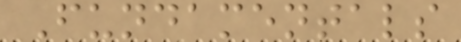Fundamentals
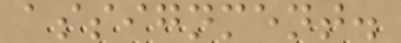assignment.
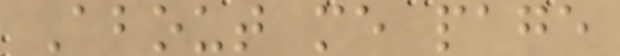About me page
